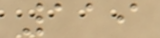119
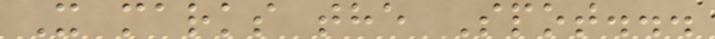X marks the Spot...
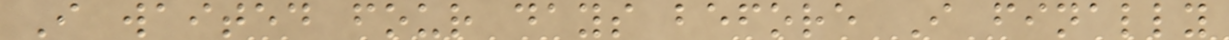I waited four days before I finally
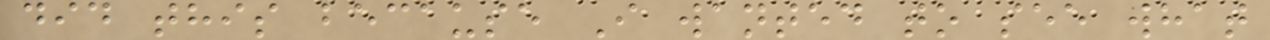did this because I wanted to see what
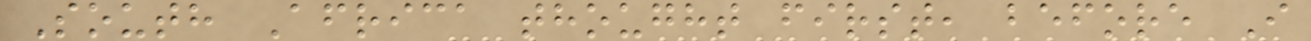South Africa thought first, before I
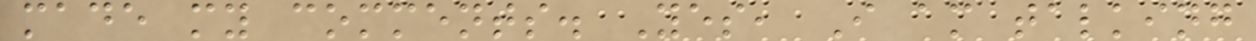made my comments. Yes, I am talking
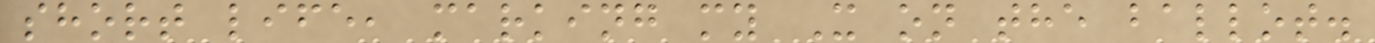short life, marking my X on the ballot.
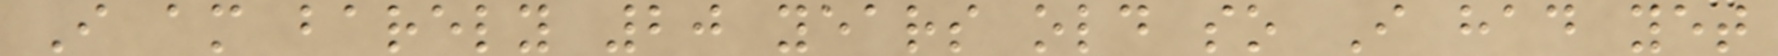I am barely 20 years old so I had yet
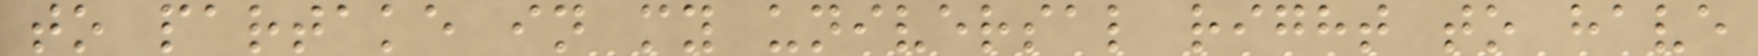to partake in my universal right to have
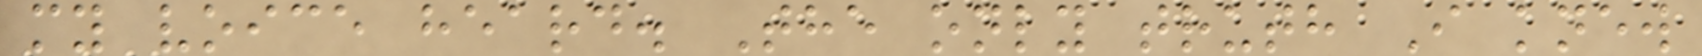my voice heard. The only truth I knew
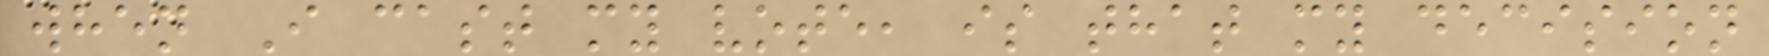when I cast my vote, is that my decision
